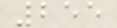255
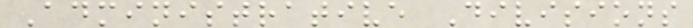Administrative Divisions
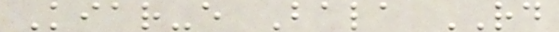Kiar-e Bala RD
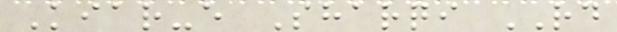Kiar-e Sharqi RD
